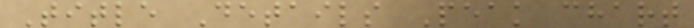Title Details Peak chart
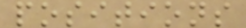positions
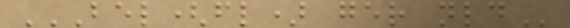BEL(FL) GER NLD
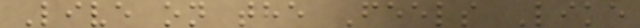Live on the Feels Like
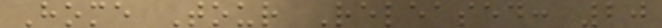Home Tour Released: 20
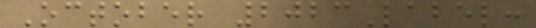October 2023Label:
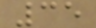35
